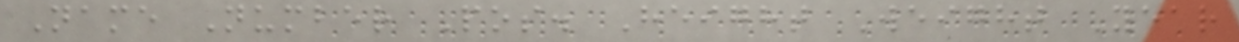Name Number Pos. Height Weight Year
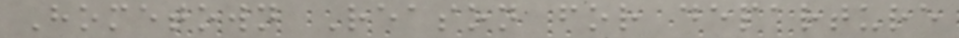Hometown Reason for departure
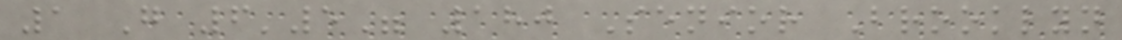1 G 6'5" 180 Senior Brooklyn
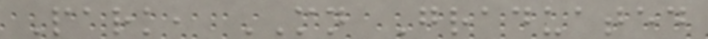Park, MN Graduated
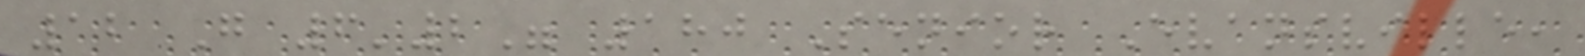12 G 6'2" 180 Senior Evansville,
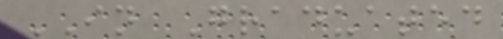IN Graduated
